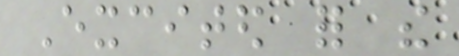Excited for the
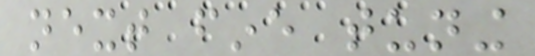next fine tuning
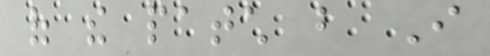of the patch but I
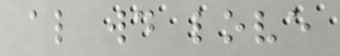also would love
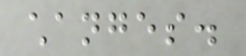changes.
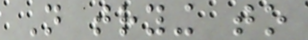Not trying to
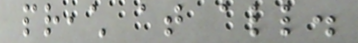preach at all.
